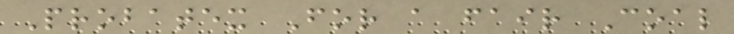Probatex For a fair Coal
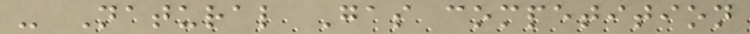- Natural Gas competition
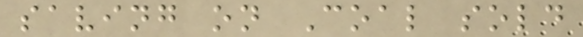saving on Coal sold
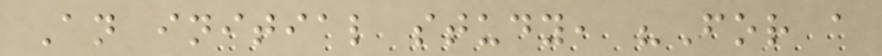An initial study, "For a
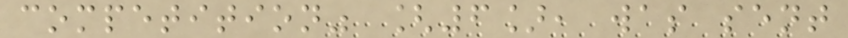competition" [6], was sent
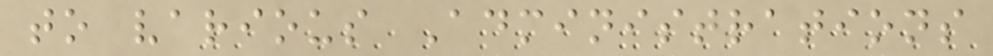to various Administrations
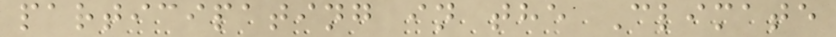participating in the Climate
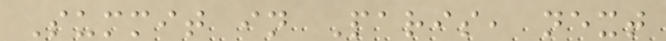Summit in Paris, next
